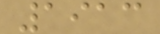1913
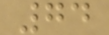74
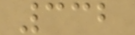332
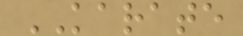KARATE
